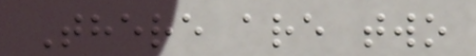There are two
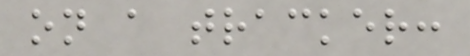on a tracker:
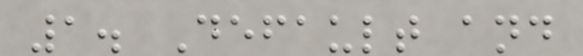1. Default and
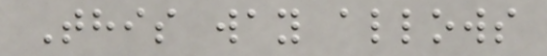This way allows
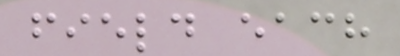field each
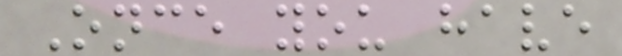Once you have
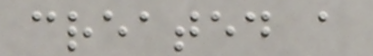created a
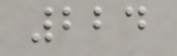224
